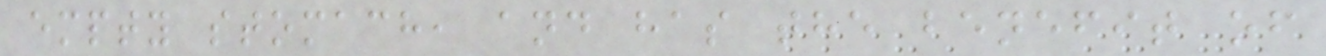empty stomach, and has the benefit of
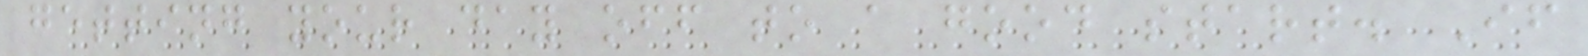getting your day off to a good start. If
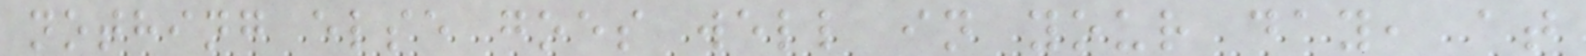nothing else goes well in your day, at
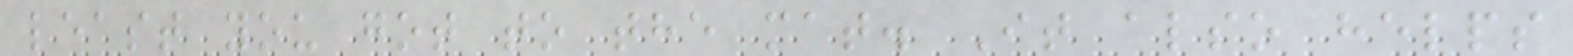least you got to the mat. It also helps
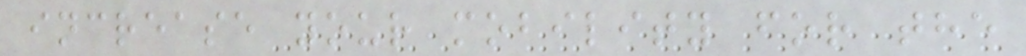increase your mobility for the
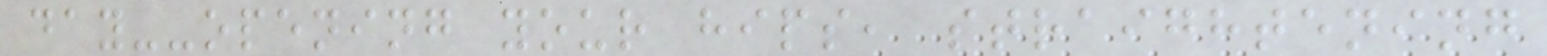day--opening your hips, straightening
